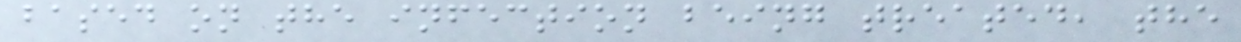based on the infection being treated, the
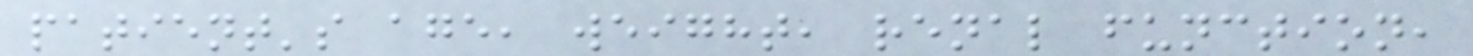patient's age, weight, renal function,
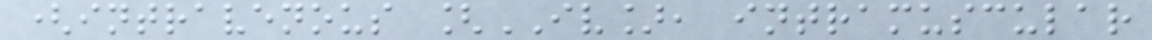(intravenous [IV], intramuscular
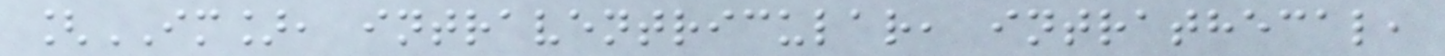[IM], intraventricular, intrathecal,
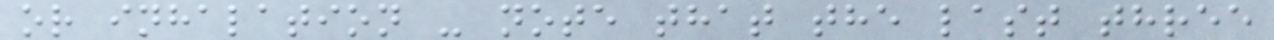or inhalation - note that the last three
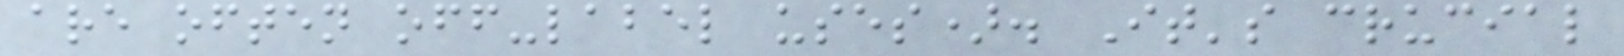are often off-label uses). It's crucial
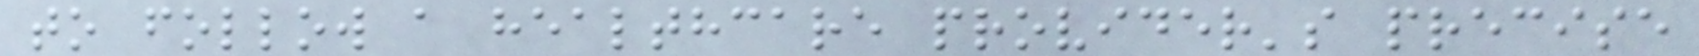to follow a healthcare provider's precise
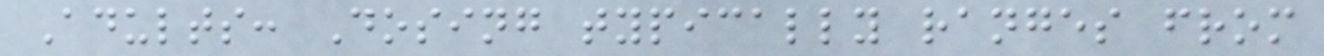Adults: Dosing typically ranges from
